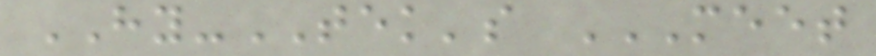HY-TEK's MEET
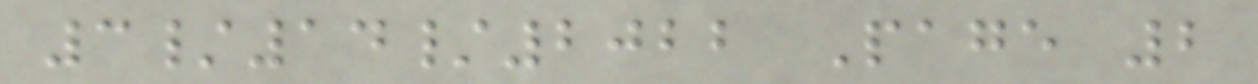3/14/2022 Page 2
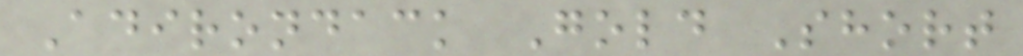Adirondack Gold Short
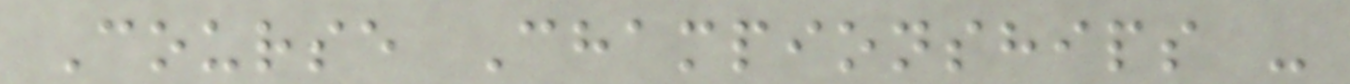Course Championships -
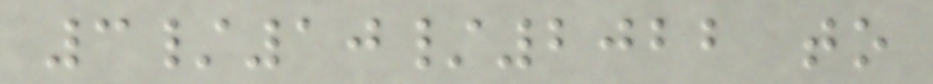3/10/2022 to
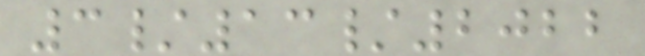3/13/2022
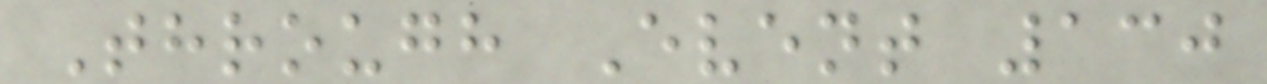Through Event 130
